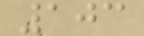103
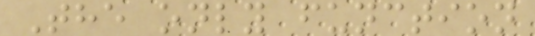The only function
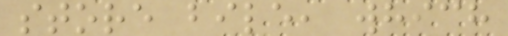store bile, which
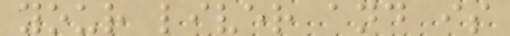your liver and is
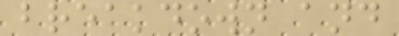breakdown and
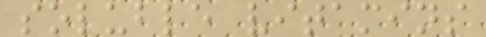soluble vitamins
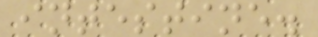intestine.
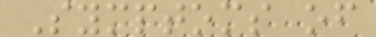Symptoms of
